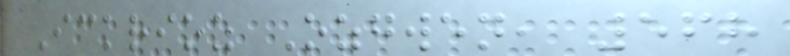Ickrioz Ozgwen, 568
